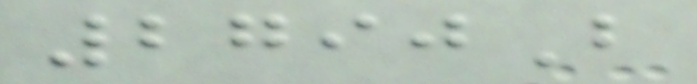2790B
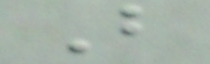B
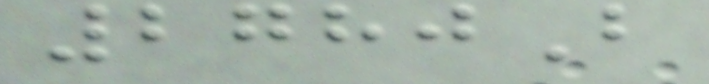2780B
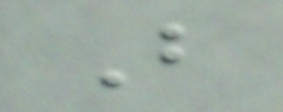B
